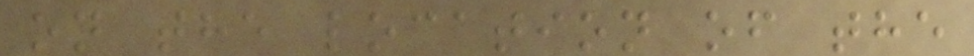on the location of the
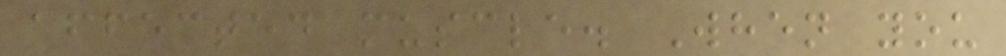affected muscle. When you
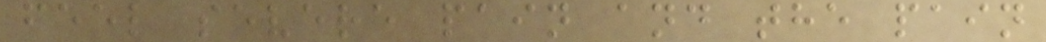feel severe pain and the pain
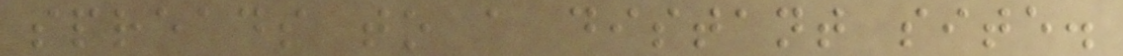spreads to a distant site.
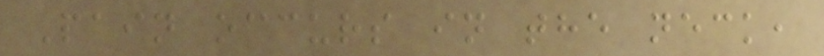Pain occurs in the neck,
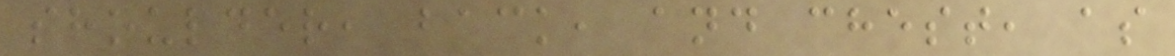shoulder, back, and chest, as
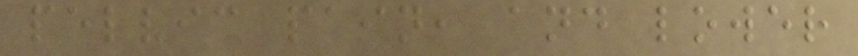pelvic pain, and lower
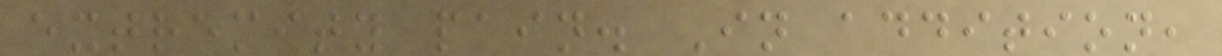extremity pain. In addition,
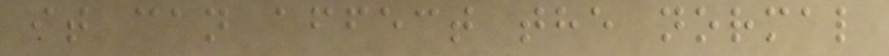it can affect the normal
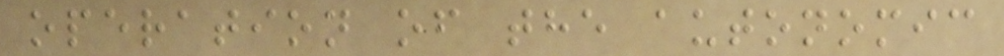operation of the autonomic
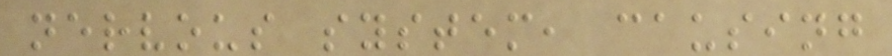nervous system, causing
